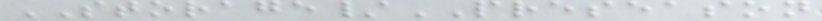STORAGE/PRESEASON
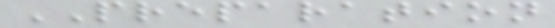PREPARATION
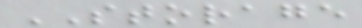STORAGE
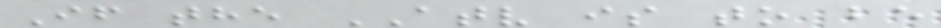If the ATV is to be
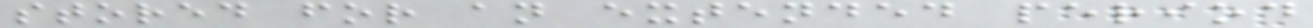stored for an extended period
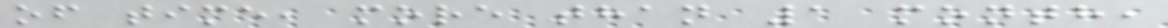of time, more than 1 month,
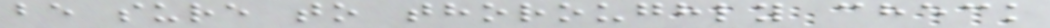be sure to thoroughly check
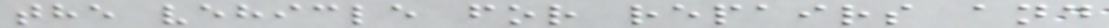the vehicle for repairs and
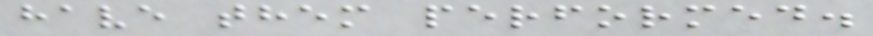have them performed.
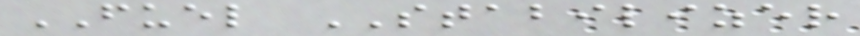FUEL STABILIZER
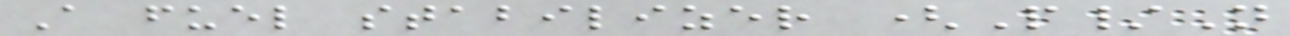A fuel stabilizer (P/N
